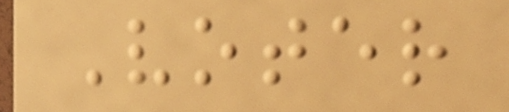Voter
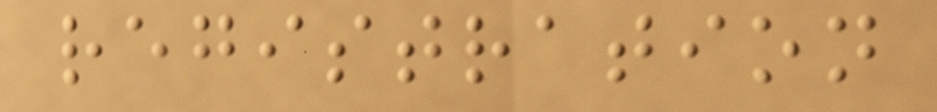registration
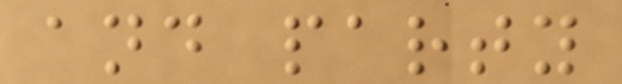and party
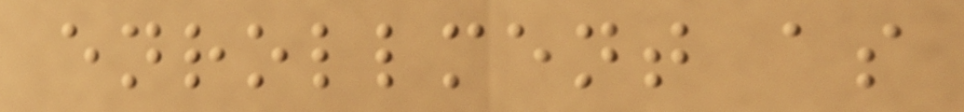enrollment as
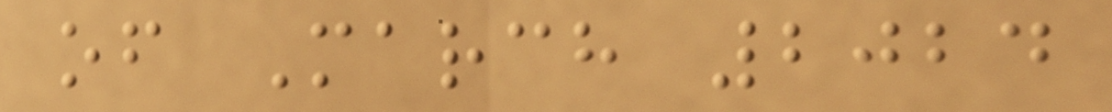of March 2024
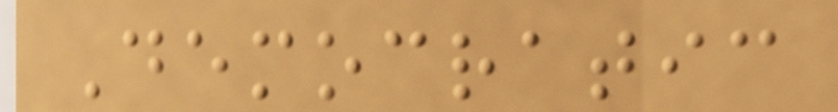Democratic
